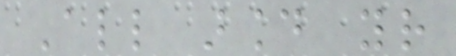All around your
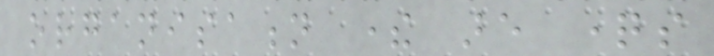organisation there are questions
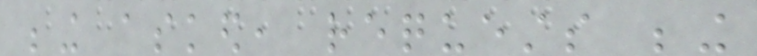being asked, requests being
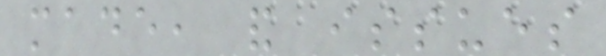made, and issues
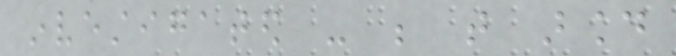investigated - be that around
